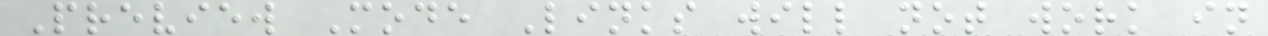Preview Mode Links will not work in
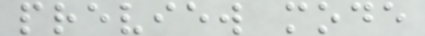preview mode
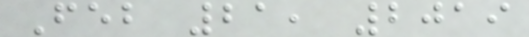Feb 21, 2019
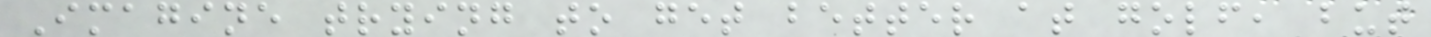Imagine trying to get better at golf, but
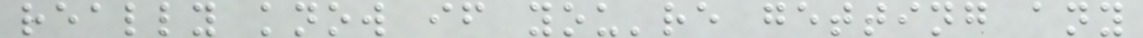really know if you're getting any
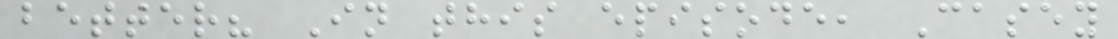better? In this episode, Casey
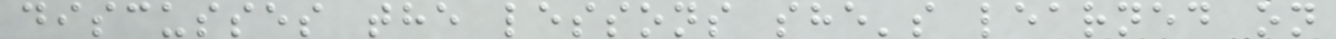discusses the lessons she's learned on
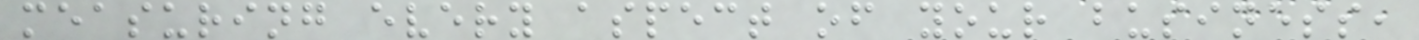measuring every aspect of your business,
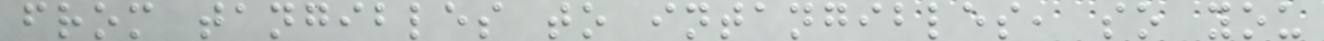from tangibles to intangibles, so you
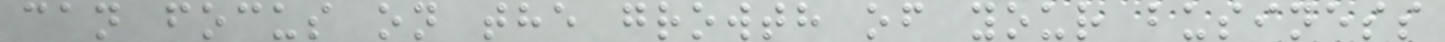can focus on the growth of your business
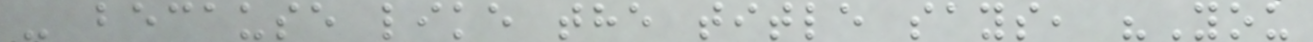- because like the title says, "You
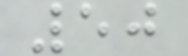50
